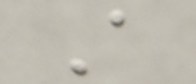A
